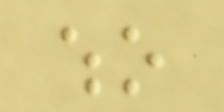who
